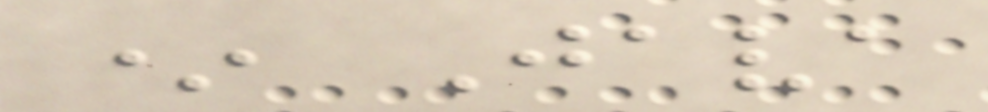* Java
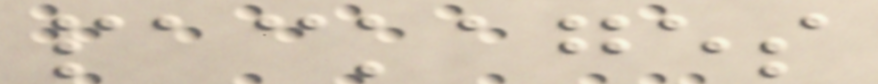packages
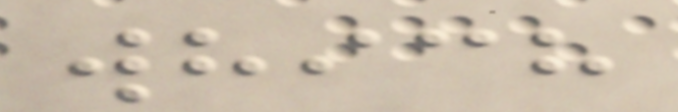which
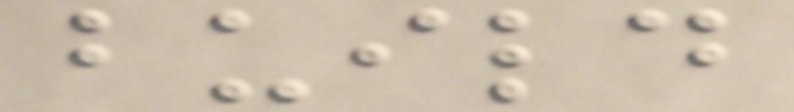build
